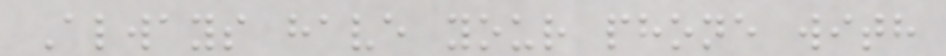Always have your phone with
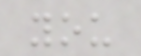you
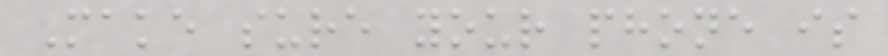Make sure your phone is
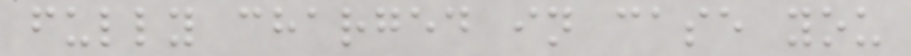fully charged in case you
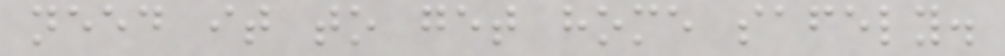need it to get home safely.
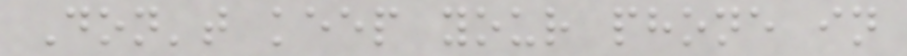Don't keep your phone in
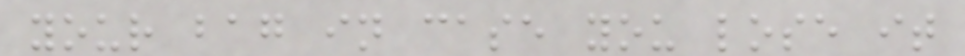your bag in case you lose it
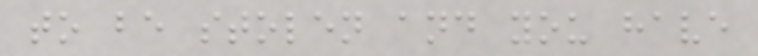to be stolen and you have
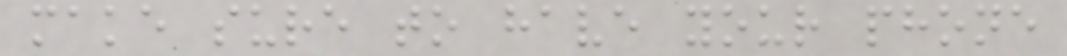make sure to have your phone
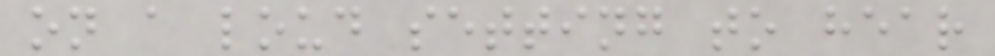on a loud setting to hear
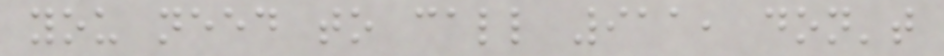you need to call 911, don't
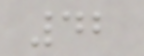42
